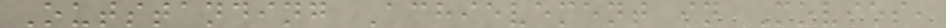Outstanding Achievement in Movies,
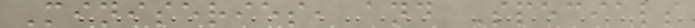Miniseries, and Specials
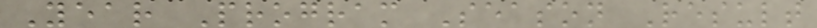Year Program Season Result
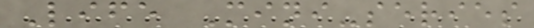Life Mini-series
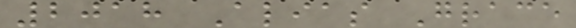2018 Alias Grace
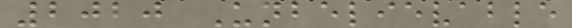2020 Unbelievable
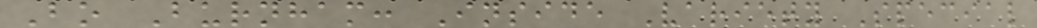Bo Burnham: Inside Variety Special
